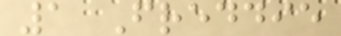1 Freddie
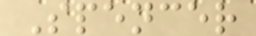Spencer
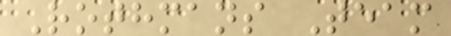Rothmans Team
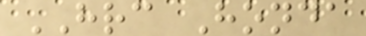HRC Honda
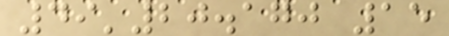49'20.170 15
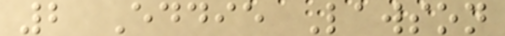2 Eddie Lawson
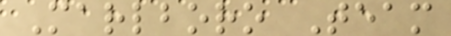Marlboro Team
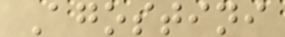Agostini
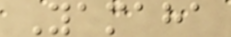Yamaha
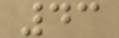43
